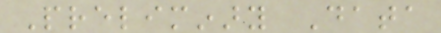Preliminary Data
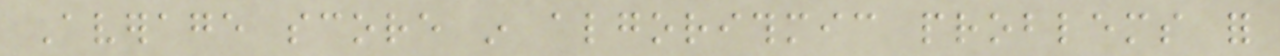Average score in algorithmic problems for
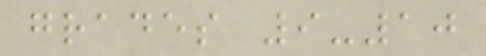grades 9-10
